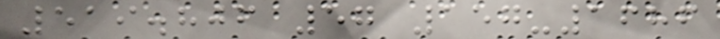519.806 57 157-1686
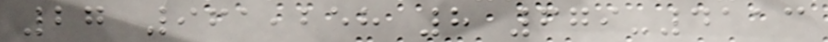27 961,258 8 679-4113
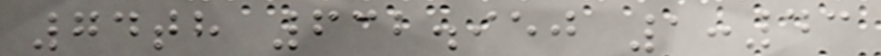74th 632.950 1:43
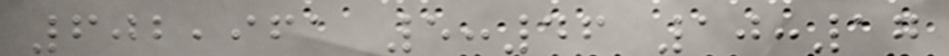602,961 5:46 10:17
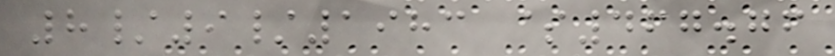8/9/1983 $467.76
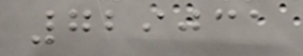729031
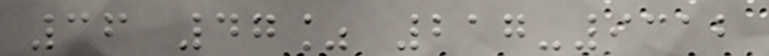36 47% 217-9312
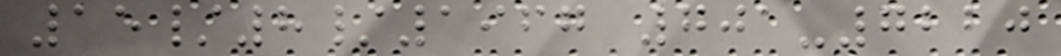15/8/1967 701-7220
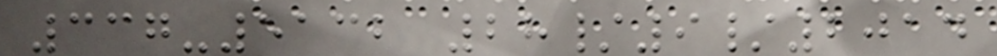337-5132 28/9/2014
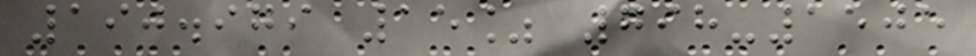190.979 15% 798-1505
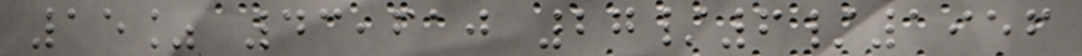15% 43,610 27/6/1956
